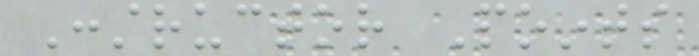Constructor Points
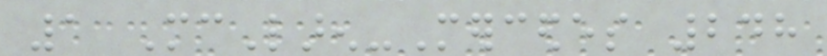1 McLaren-Mercedes 248
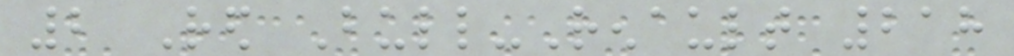2 Red Bull-Renault 218
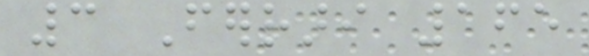3 Ferrari 165
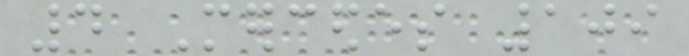4 Mercedes 109
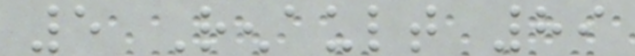5 Renault 89
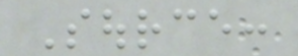Source:
